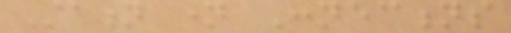Station name Connections
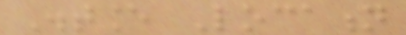Distance Location
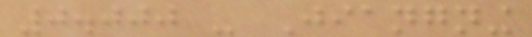0.000 - Jiangning
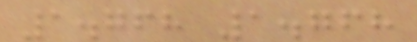1.768 1.768
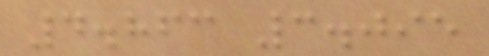4.863 3.095
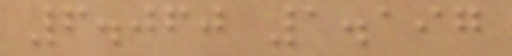6.060 1.197
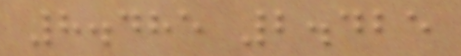8.485 2.425
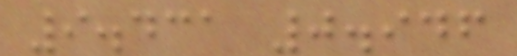9.431 0.946
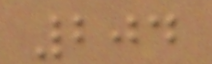204
